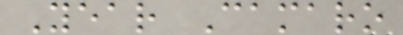Year Camaro
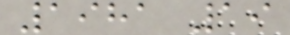1981 19
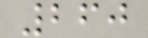260
